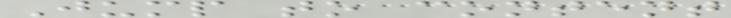Jump to content
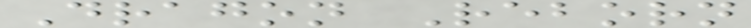Dragon Reborn
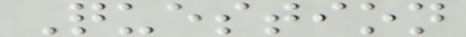Question
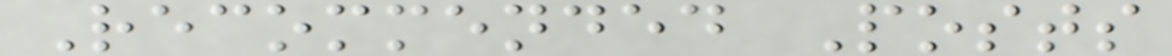Recommended Posts
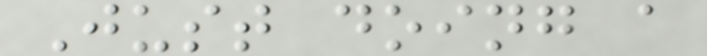Just doing a
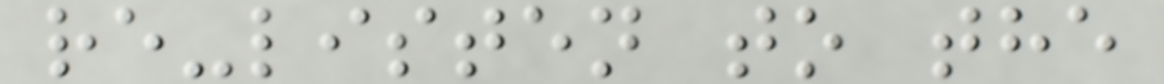re-listen to the
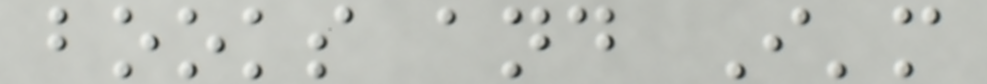books and I'm
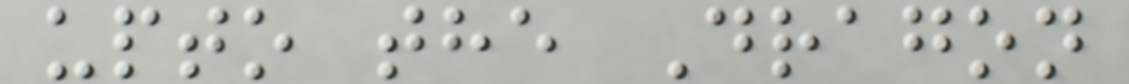upto the Dragon
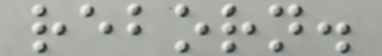reborn.
